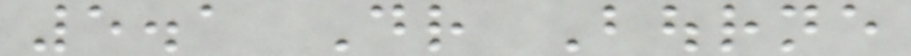5.1 Dr Bourne
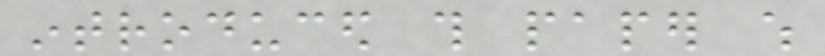introduced this paper which
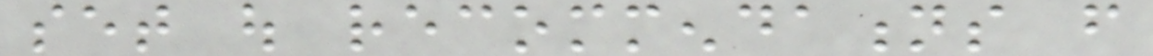set out recommendations from
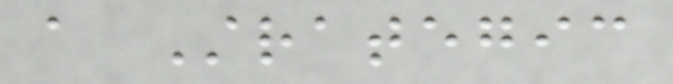a Strategic
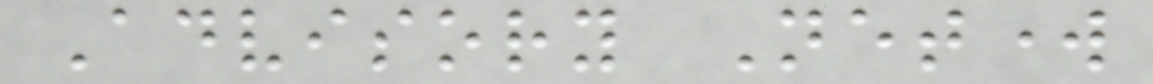Advisory Network
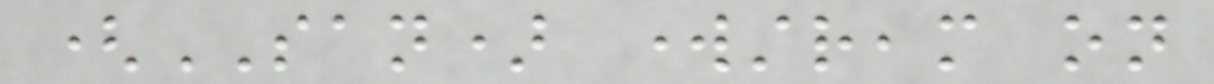(SAN) workstream on
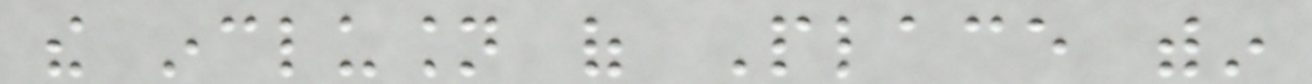the inclusion of Place within
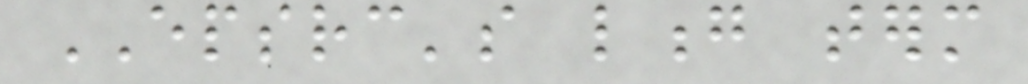EPSRC's long term
